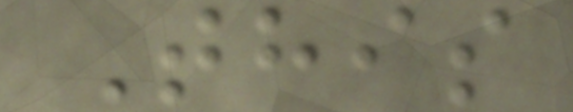This
